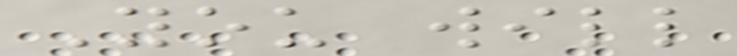You will
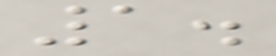1.
